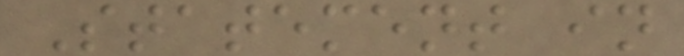Statement in
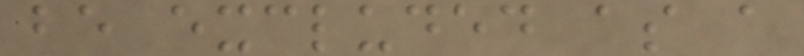be excluded as a
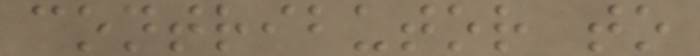contributor to
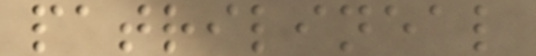patrilineal
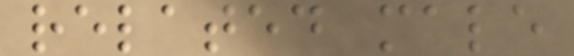related male
